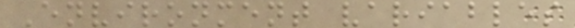Environment variables
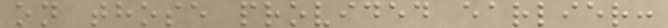on those provided earlier:
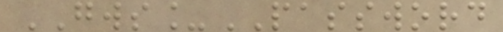GWS_PASSWORD
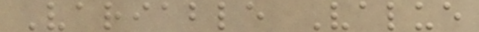Variable Value
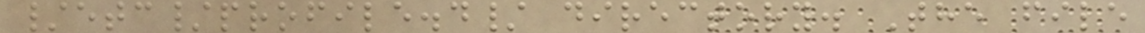/etc/profile.d/ directory. The file
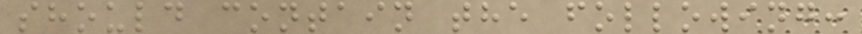should contain the following:
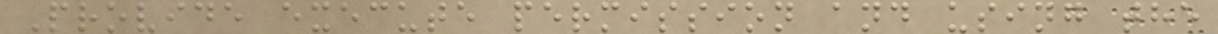Provide execute permission and using the
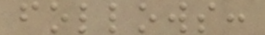follows:
